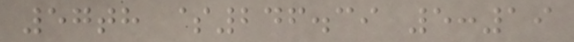57th $246.39 5:19
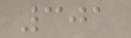301
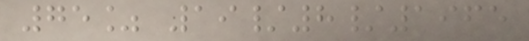75% 19/8/1965
